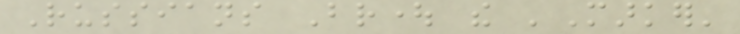Russians Brought the 'Marker'
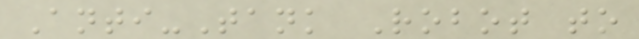Anti-Tank Robot to
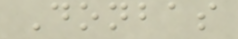Donbas
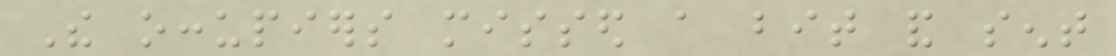The occupiers missed a bit and sent
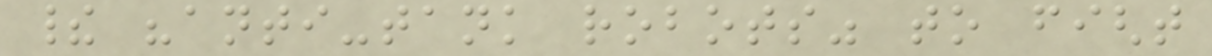their "anti-tank robots" to fight
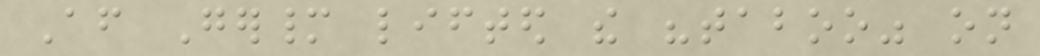After Germany lifted the "taboo" on
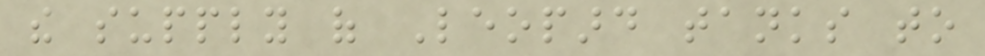the supply of Leopard tanks to
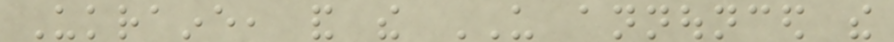Ukraine, and the US announced the
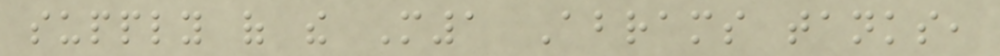supply of the M1 Abrams tanks,
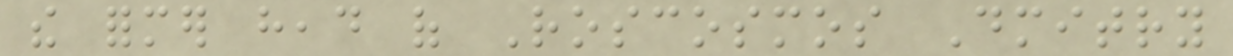the former head of Roscosmos Dmitry
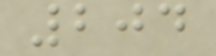204
